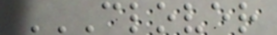CLOVER
